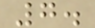7.
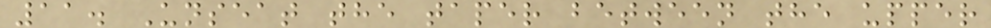11. Unseat the taper between the upper
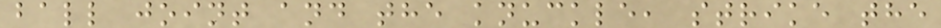ball joint and the knuckle, strike the
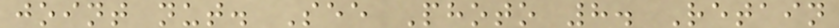joint nut. See Photo 8. Retain
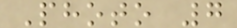Photo 7
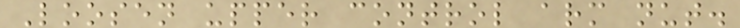Loosen upper control arm nut.
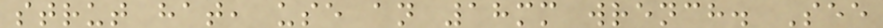strut hat, use an 18mm wrench. See
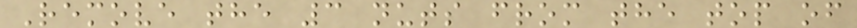Remove the 3 nuts from the top of
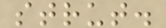strut.
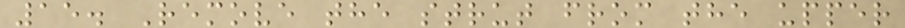15. Remove the strut from the upper
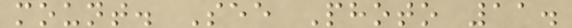mount. See Photo 11.
